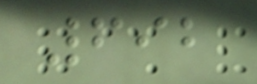692
